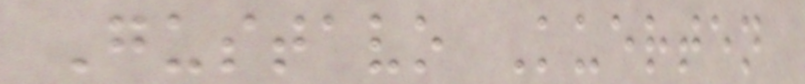Gustavo Kuerten
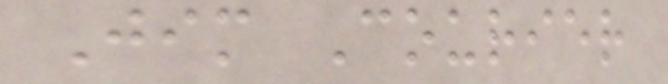Jim Courier
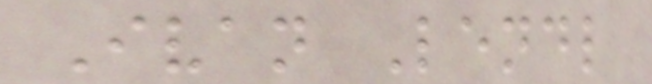Ivan Lendl
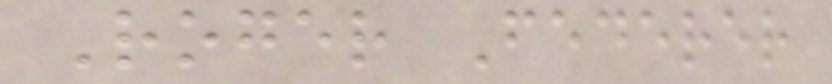Roger Federer
